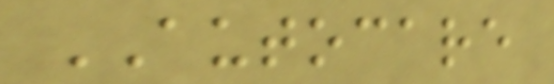AUTOCARE
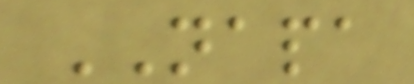NAPA
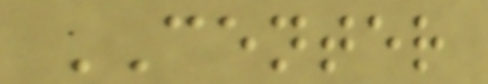CENTER
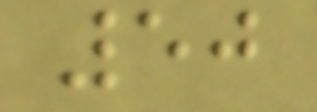50
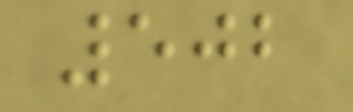502
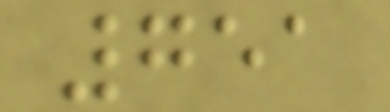751
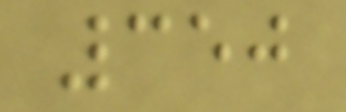350
